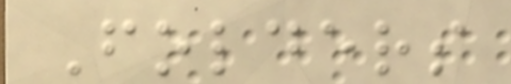Folders
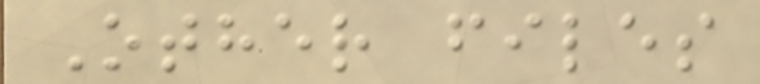Other files
